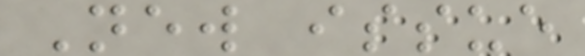New issue
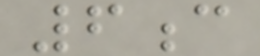6c
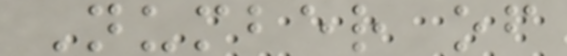Number of
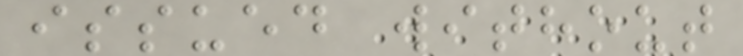issued without
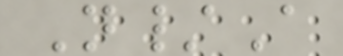N/A
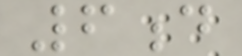6d
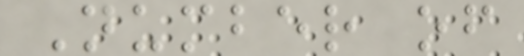Number of
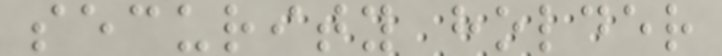security holder
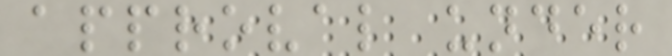approval under
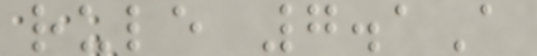rule 7.1A
